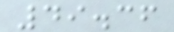49.36
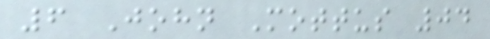6 John Mottus 04
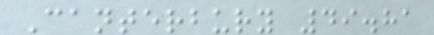Canterbury 49.81
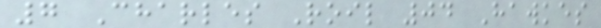7 Charles Roil 04 Hawkes
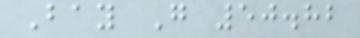Bay G 50.82
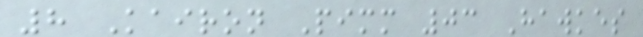8 Kairon Pimm 03 Hawkes
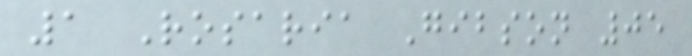1 Rosaria Gibson 05
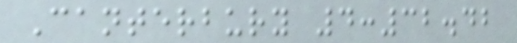Canterbury 4:32.42
